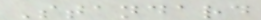Standard
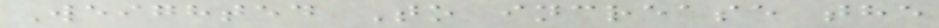Weighted To increase the
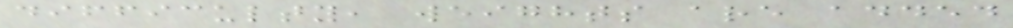difficulty, weights are added
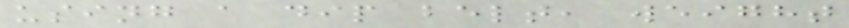using a dip belt, weight
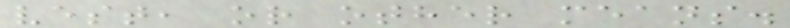vest, or other means.
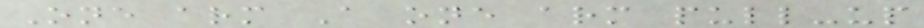One arm A one arm pull-up
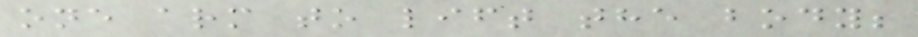one arm to lift the body;
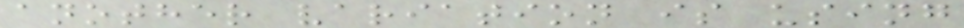another variation is using
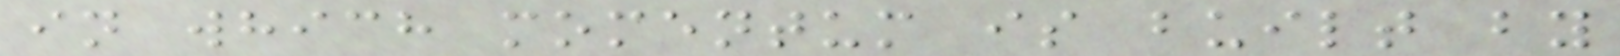in which momentum is built by
